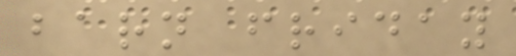barn friday
